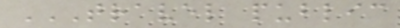TRAVEL PUBLIC
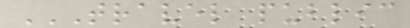TRAVEL PUBLIC
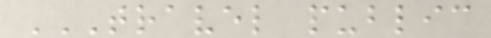TRAVEL PUBLIC
